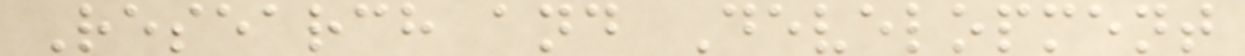Research and Development
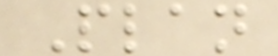Plan
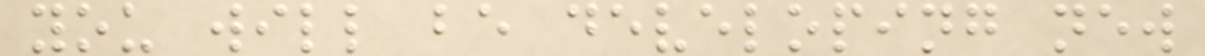you will be developing new
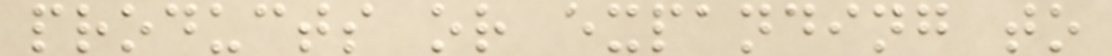products or expanding to
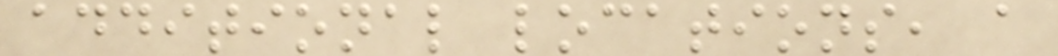additional locations, a
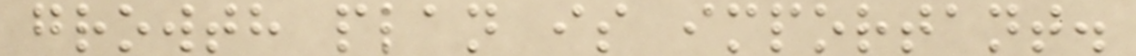growth plan is important.
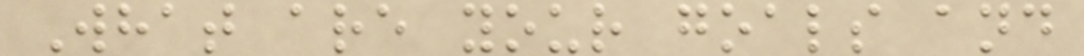What are your goals and
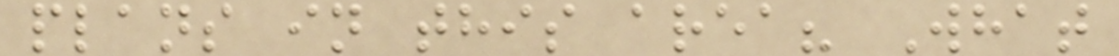plans in this area? What
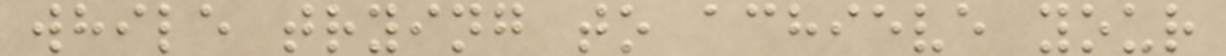while trying to achieve your
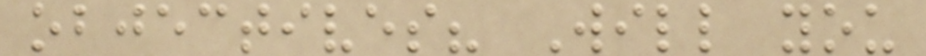objectives? Will you
